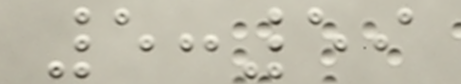5:59
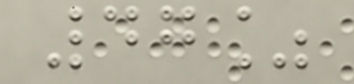47%
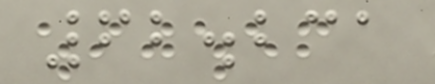62.231
